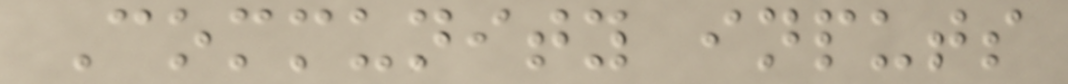Community inputs
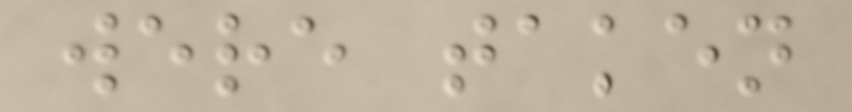were taken
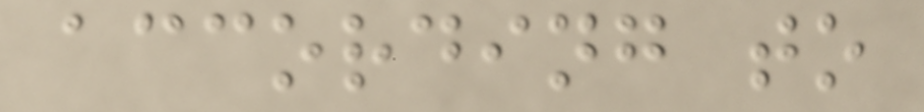according to
